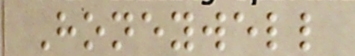Honeywell
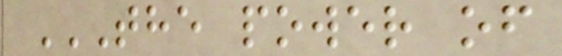THE POWER OF
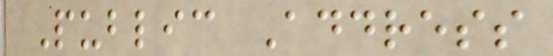Public Address
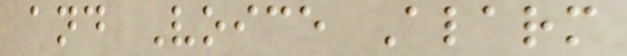and Voice Alarm
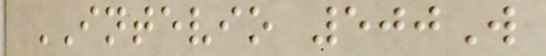INTEVIO 500W
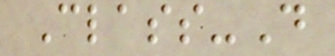Class-D
